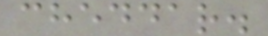cheddar.
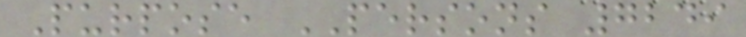Purpose PERSONS 7249
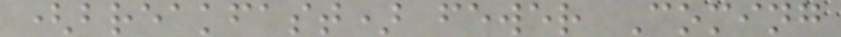(breakfast) fewer Coming
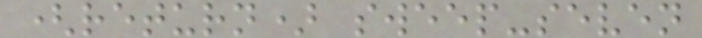(return) sweep-seven
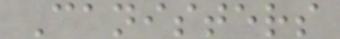Canisters
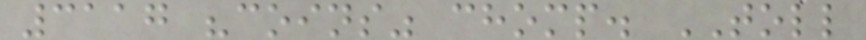3117 "coins" chomp. TOLL
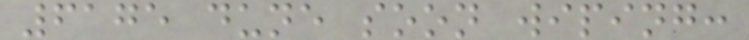6175 dune soon wiping:
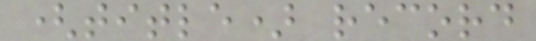(title) record
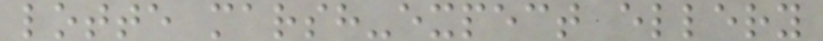lotte marsh-expect ellery
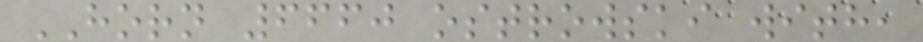HORN 6660 ostrowski with,
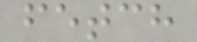fetch
